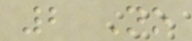2 No
